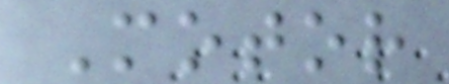Motor
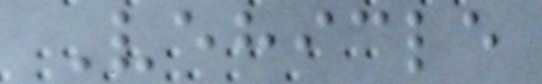Vehicle
